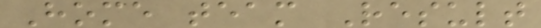Home team Result
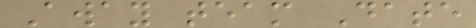Away team Date
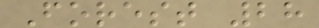Forest 28
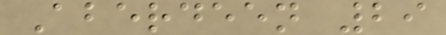Aberdeen 29
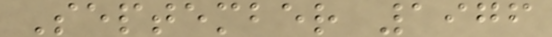September 1976
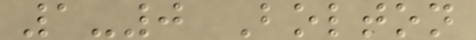1-0 Bolton
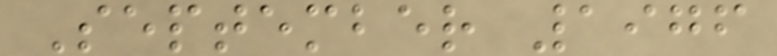September 1976
